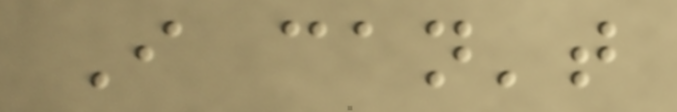I can't
